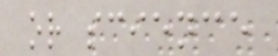or science
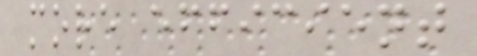more efficient
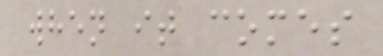when it comes
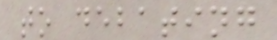to debating
